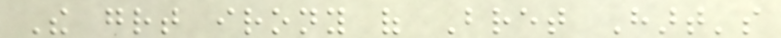The great irony of Bret Hart's
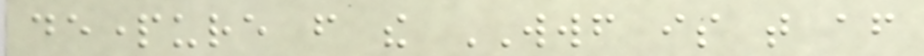departure from the WWF is that after
